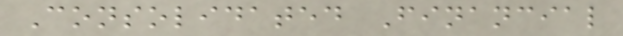Consolidated Financial
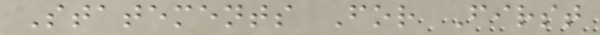Statements For First
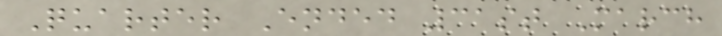Quarter Ended 31st March
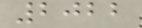2022
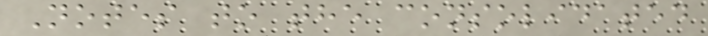Notes to the consolidated
